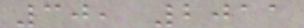30, 2011
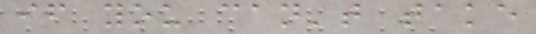if you can't take
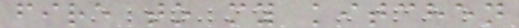fire to my kitchen
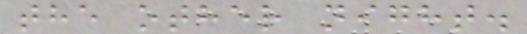the other night.
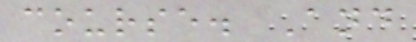course. And
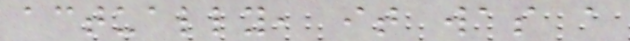actually, it was a
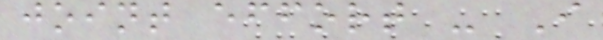joint effort - I
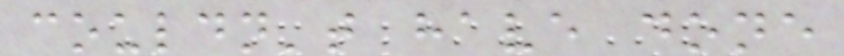couldn't have done
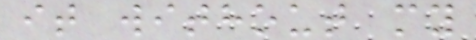it without my
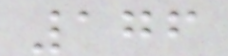176
